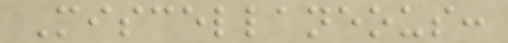Miscellaneous:
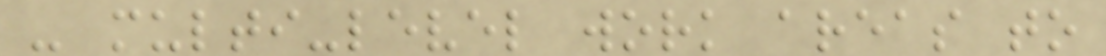- multi-level work areas to
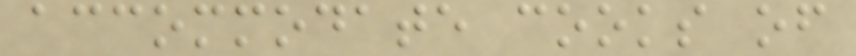accommodate cooks of
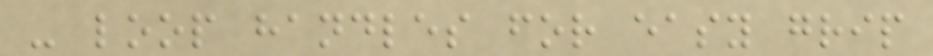- loop handles for easy grip
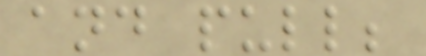and pull;
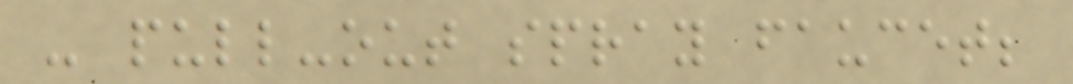- pull-out spray faucet;
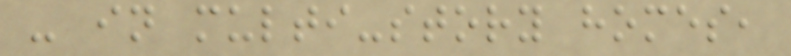- in multi-story homes,
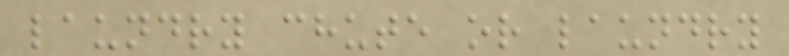laundry chute or laundry
